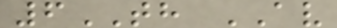6TH AV
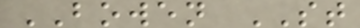BOWEN ST
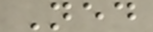Ned
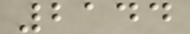2144
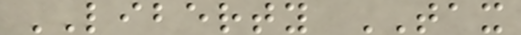LIBERTY TAX
